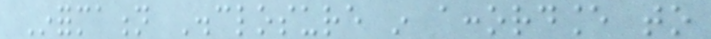Information Disclosure in accordance to
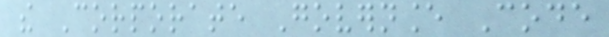the Corporate Governance Code
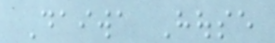Daiwa House
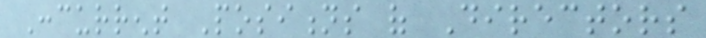Concurrent Positions of Directors
